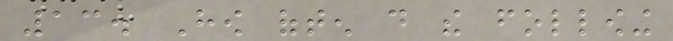13. How often do the following
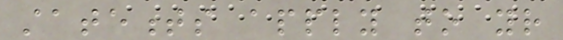statements apply to your
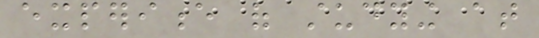experience of studying at
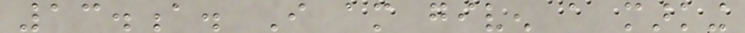13.a. I am given a marking
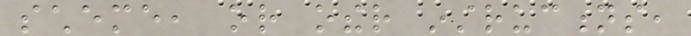scheme, or other instructions,
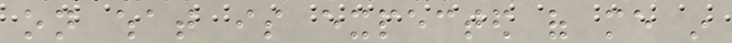on what is expected of me in
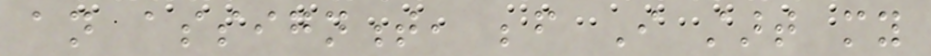an assignment, before I start my
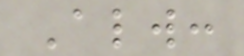Always:
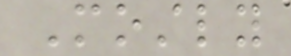Mostly
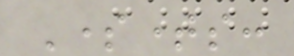Sometimes:
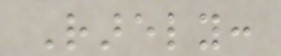Rarely:
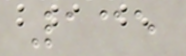135
